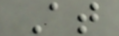At
